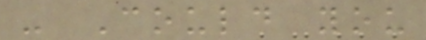- Could you
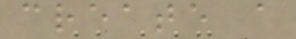create a
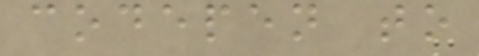codepen to
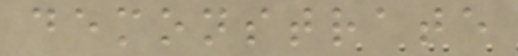demonstrate
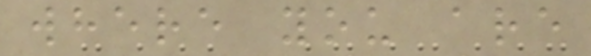where you are
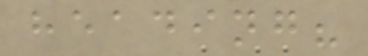heading?
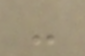-
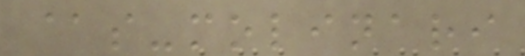@s-molinari
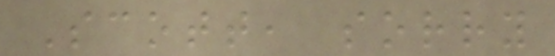Scott, sorry
